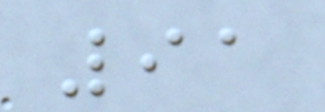91
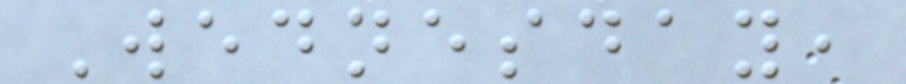Wednesday,
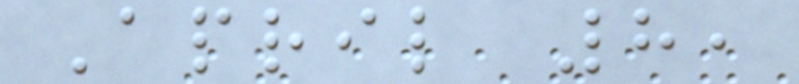April 8,
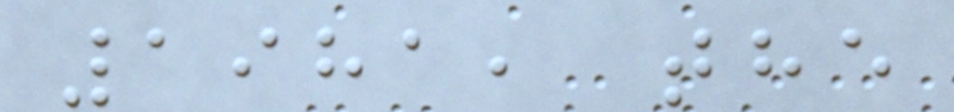1981, the
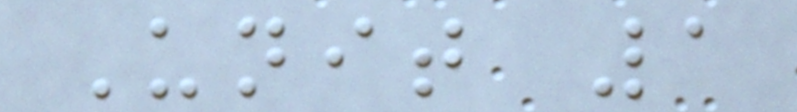Unit 1
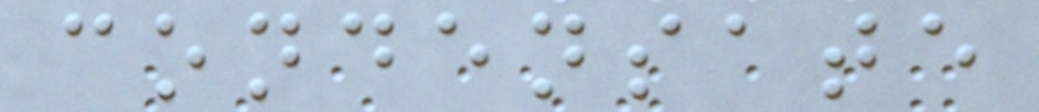condensate
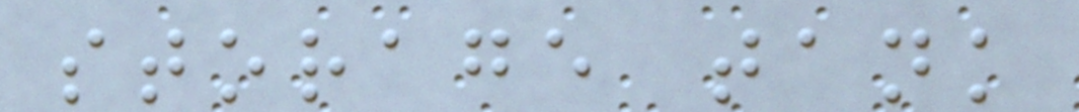storage tank
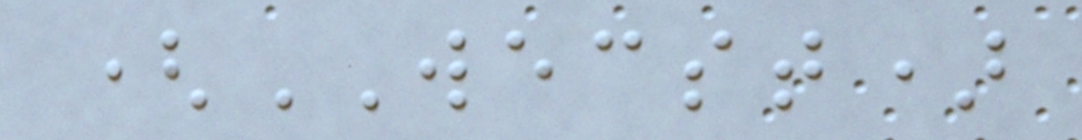(WECST)
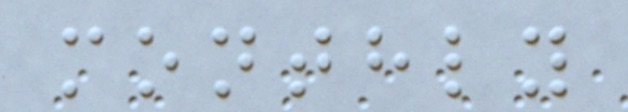monthly
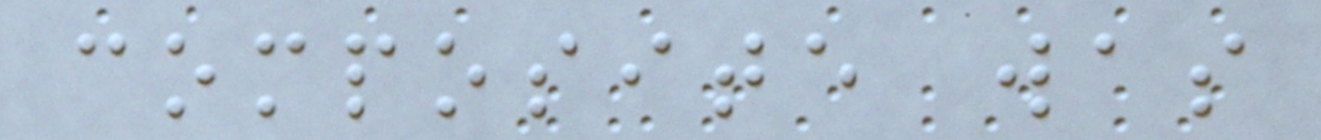composite was
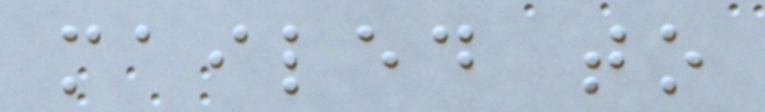mailed to
